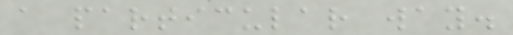a particular way.
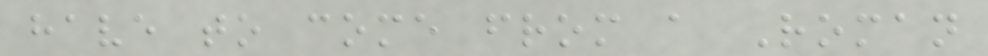have to come from a Roman
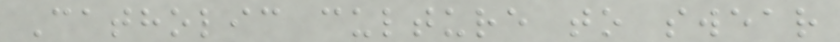Catholic culture to swear
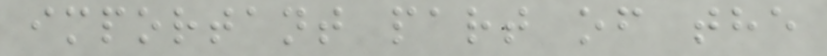important part of the
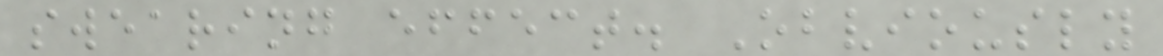swearing effect. Obviously
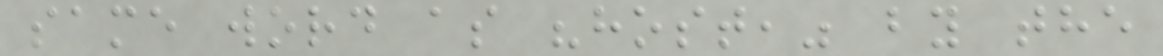same word as "host," by the
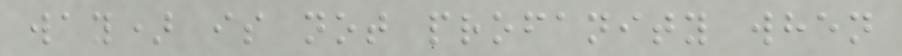way) is not profanity when
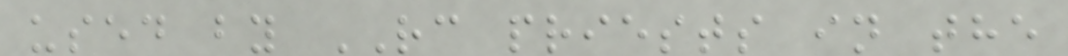used by RC priests in the
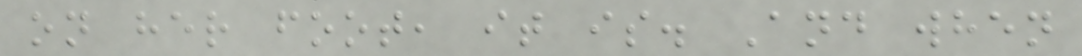on her foot, it is. And when
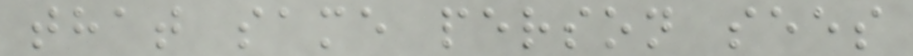that same person sees
